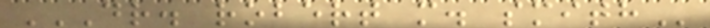DR. ROBERT M. SMITH
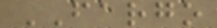FARGO
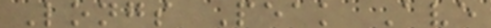Longs Peak Ave
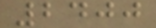2400
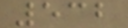532
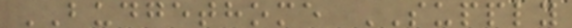BUDGETHOME SUPPLY
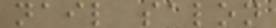nail salon
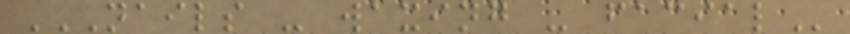NAILS - WAXING - FACIAL
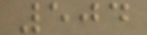504
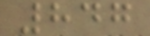847
